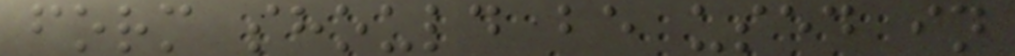form should be used in
